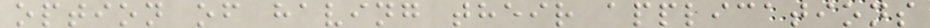option of having their applications
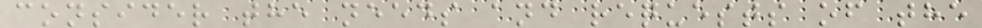consider the needs and requests of the
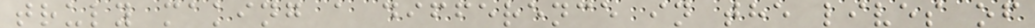truly making a difference in the lives of
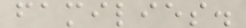families.
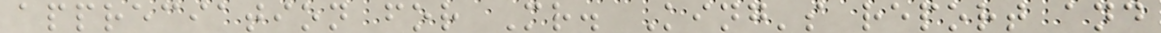appreciation for Mr. King's report and
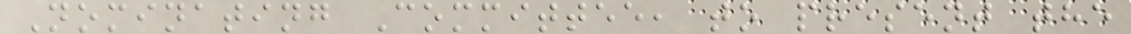Nominating Committee, to present the
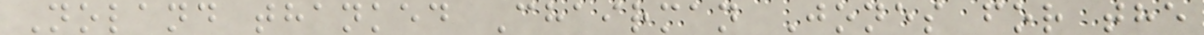Noland thanked Chairman Jones for the
